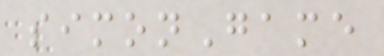simonGame
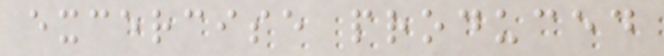excercise produced
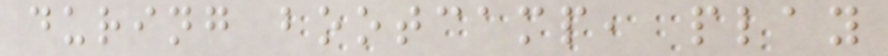during bootcamp, play
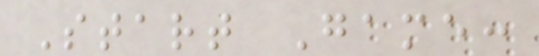Start Game:
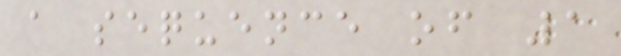a sequence of 1
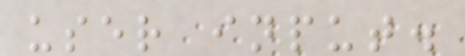user input.
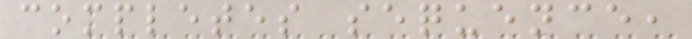completes sequence,
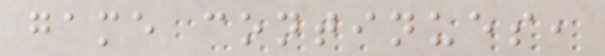game continues,
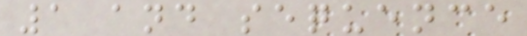1 and sequence
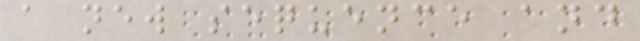a new sequence and
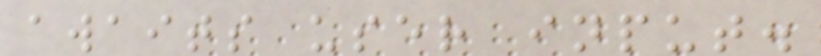awaits user input.
